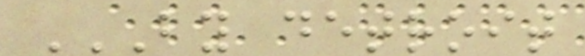BY DETROIT
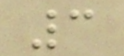3
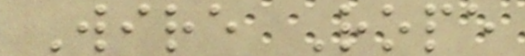Wire Rope
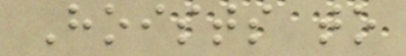Hoists to
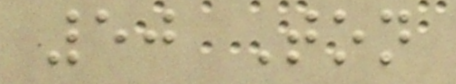50 Ton
